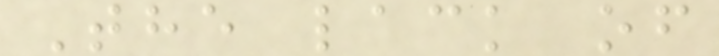The lack of
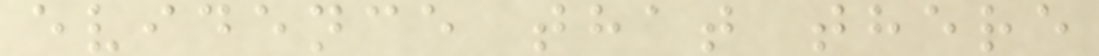evidence that there
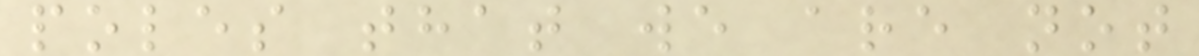poles that we are not
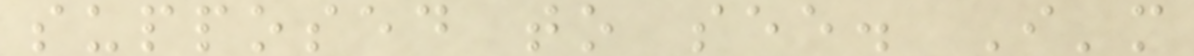supposed to see. I'm
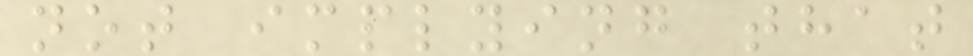not implying that
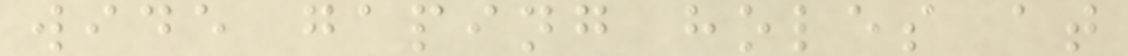wide gaping holes at
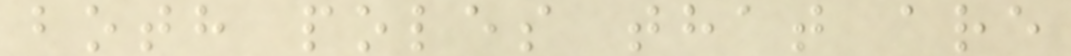both poles that are
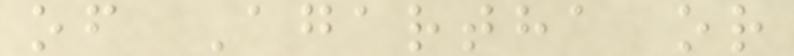of Agartha or
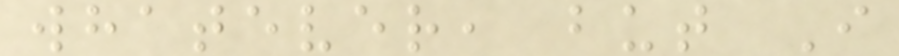whatever, but I
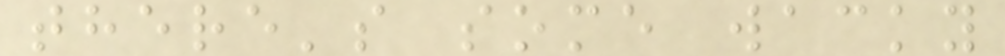there's some wacky
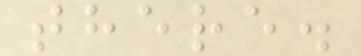there.
